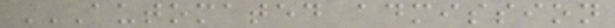AUTOMATED ADMISSION
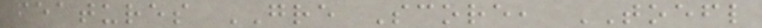features GRE Score, TOEFL
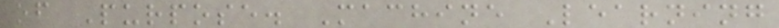of Purpose. Machine Learning
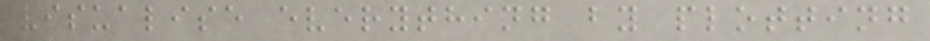visualise everything by plotting
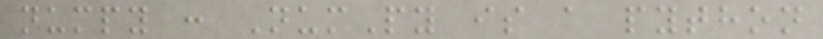numpy : NumPy is a python
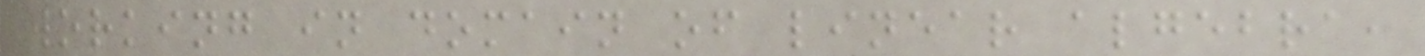working in domain of linear algebra,
